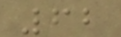62
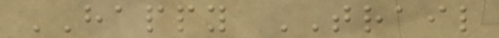HAPPY TRAIL
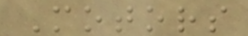Motors
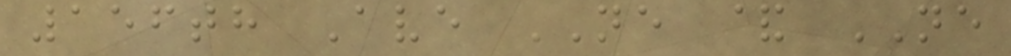156th Ave NE & NE
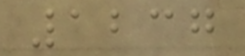1237
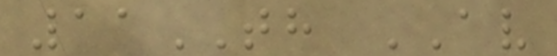11TH AV
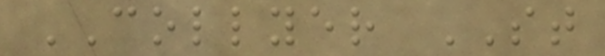COLLYER ST
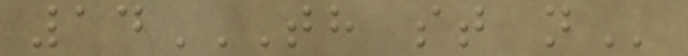14TH ST N
